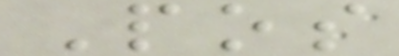Pos
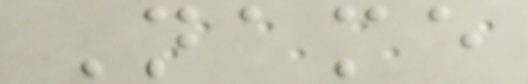Name
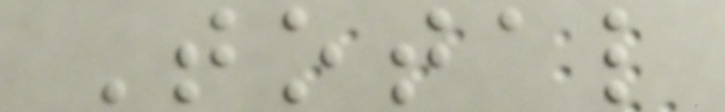Total
